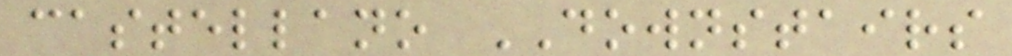castellano DOWNSTAIRS
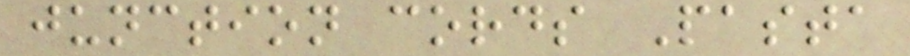junction cords Pasta
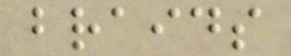braids
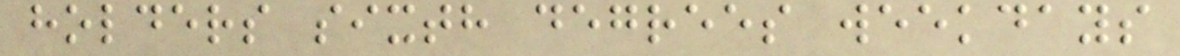holders sixth degrees weekdays
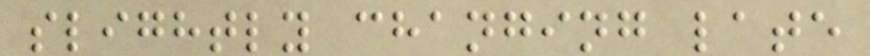slightly changing late
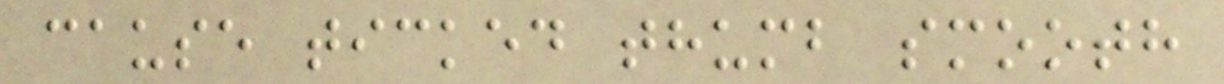cause ticked thumb smooth
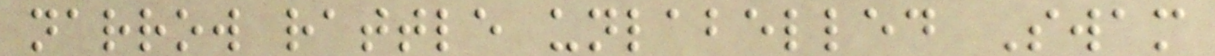narrow rattle unlabelled Swam
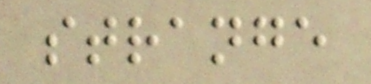strange
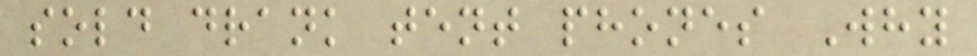sold drank tent phones Why
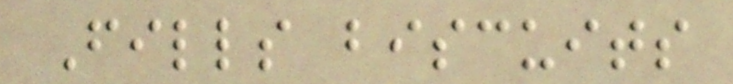Fills biscuits
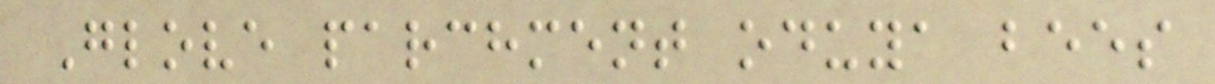Glove parchment oduya bees
